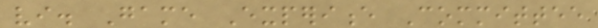vi. Game Experience Committee
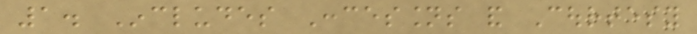1. Includes Concessions and Courtesy
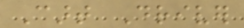Cart Driver
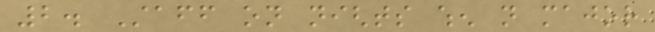2. Staff on nights when not major
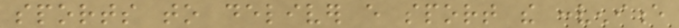sports to deliver every sport the convenience
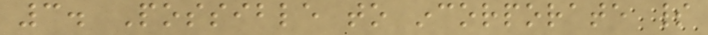3. Possible to incorporate spirit
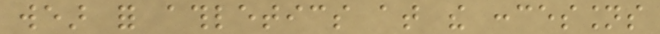wear for athletics at the concessions
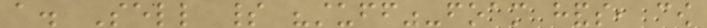a. Sell spirit "stuff"-foam hands, cow
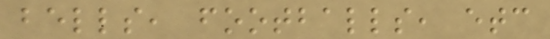bells, footballs, etc
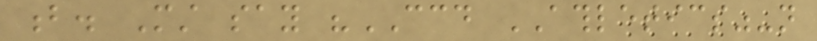b. Must say "CCD ATHLETICS"-not
